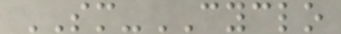SM-CYCLO
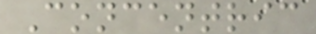Concentric
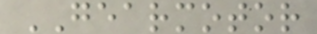GEARMOTOR
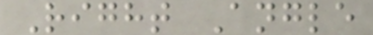Right Angle
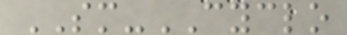SM-CYCLO
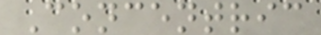Concentric
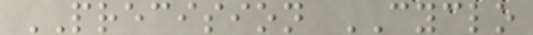PRECISION CYCLO
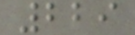229
